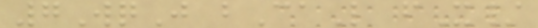7WqJ bCaL fX/
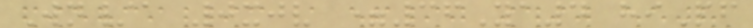Wn/a 0xjv =36Ya4 hiPf
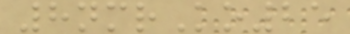8nmrKo25
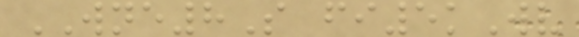WNE8S fi5kWv
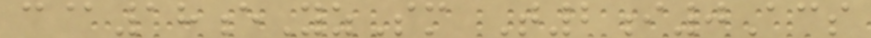c@18eYzSm T2i0Acs
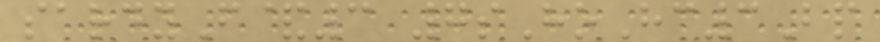sardyF&3 7sHoHc3Bp
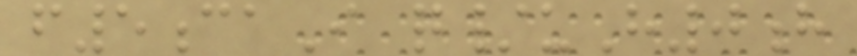f5caI q/uH0h
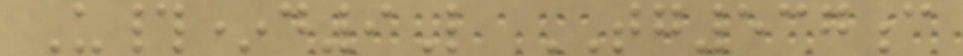U#*d9L TG537c
